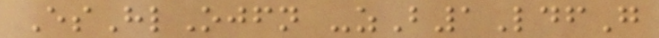EsHlOjfn -zB1LdfG
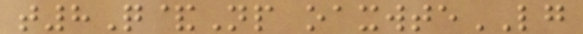t8Q&Np oaxwteLG
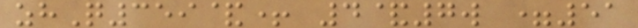zhQ359&+ 4&7w =51
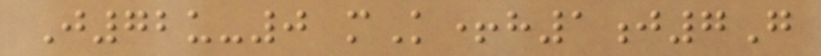J72u-0 mK+h1j7G
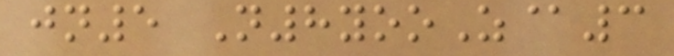jn5 N8yooZ@3
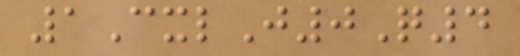1CxlJ0Q4
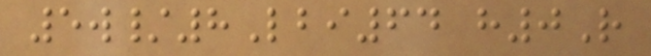5w/8Lbi64 h0R
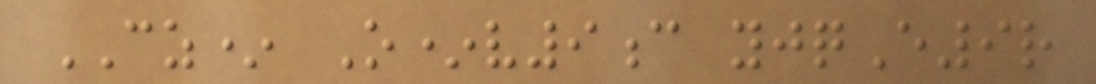CZ* O*v9c yjqE9r
